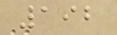192
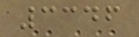3346
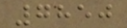7850
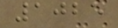1025
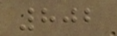802
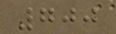700
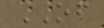OF
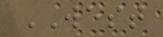WEST
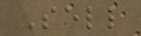Sell
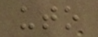uto
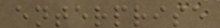enterprise
